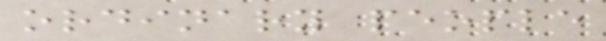ordinary people
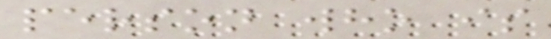person who is
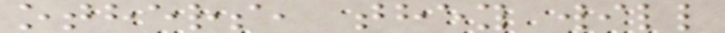others, they will
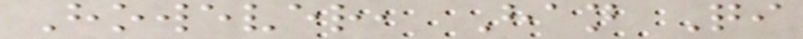However, Han Qi
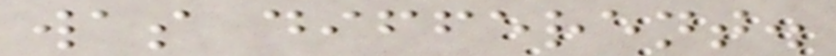was different.
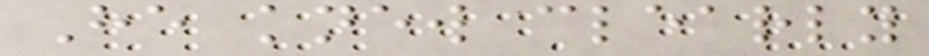He knew clearly
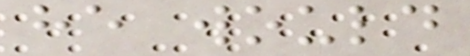he would
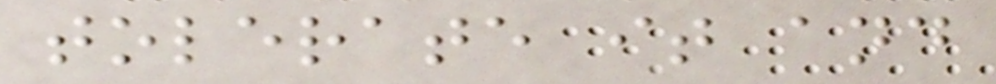tolerate it and
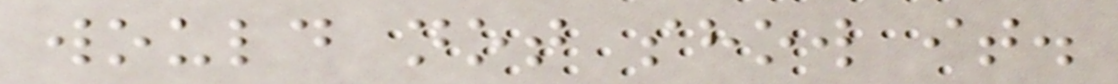would not show it.
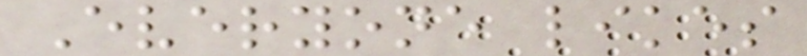Everyone likes
